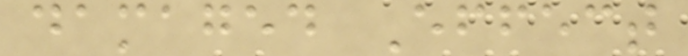damaged Effect
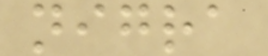nigra
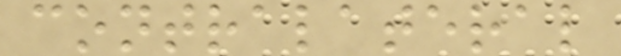contralateral
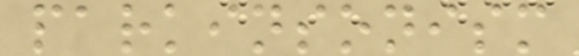parkinsonism
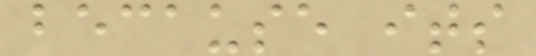because its
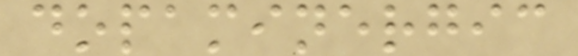dopaminergic
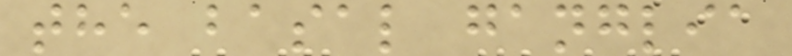the basal ganglia
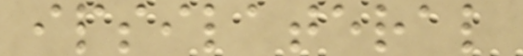ipsilateral
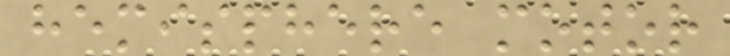hemisphere motor
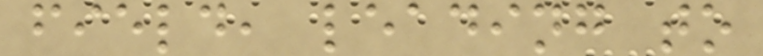field, leading to
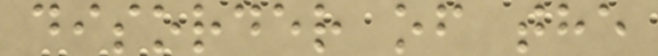disorder of the
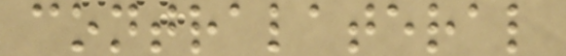contralateral
